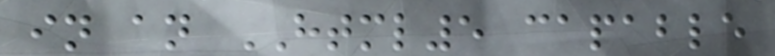in an HTML5 capable
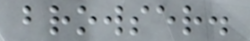browser.
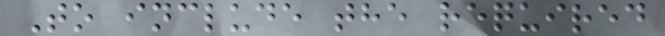To include the required
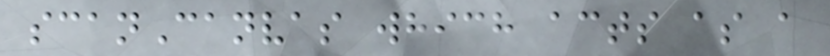scanCanvas which acts as a
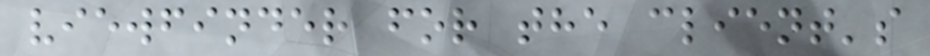viewfinder for the client's
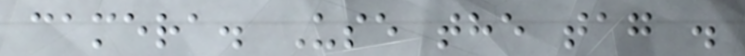camera. Use the tag .
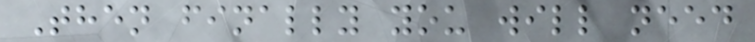Then finally you will need
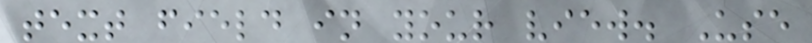text field in your view. Use
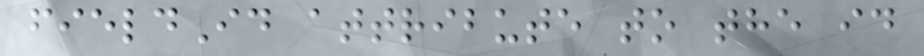fieldId attribute to the id
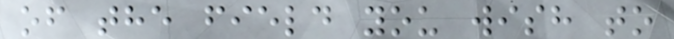of the field you wish to
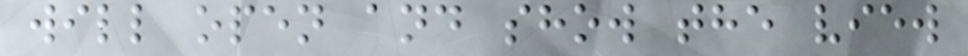will open and show the view
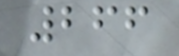266
